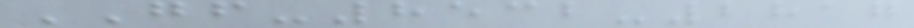GF-8532-2817
